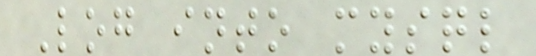Log into mysql
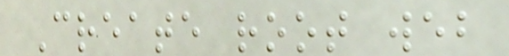Create root web
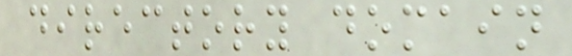directory domain
